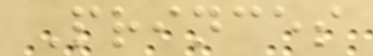Princes
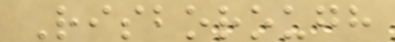Risborough
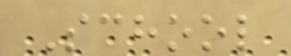School
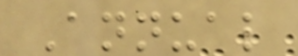Annual
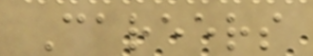Careers
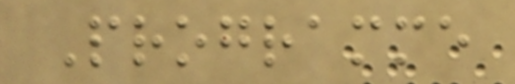Programme
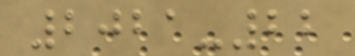2021-22
